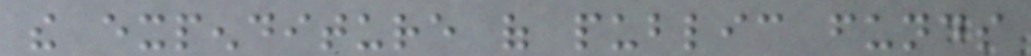the expenditure of public funds
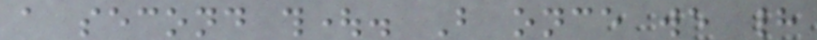a second thought. But once we had
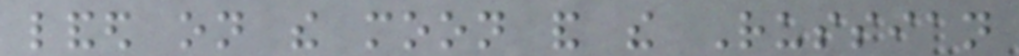landed on the moon and the Russian
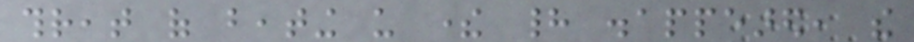threat of beating us there had disappeared, the
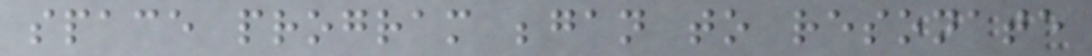space program began to resonate
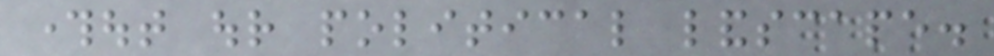throughout our political landscape.
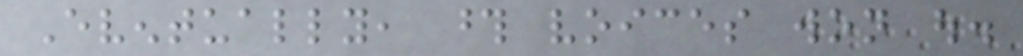Eventually, those voices won out.
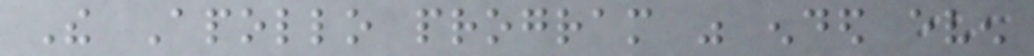The Apollo program was ended even
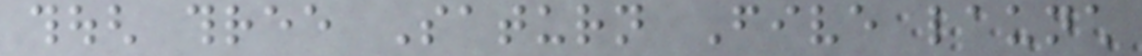though three Saturn Five launch
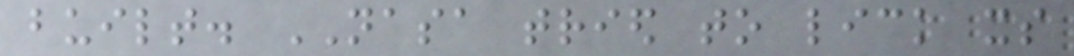built. NASA tried to lick its
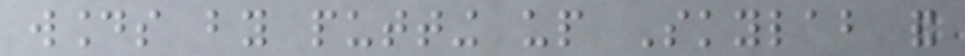wounds by putting up Skylab and
